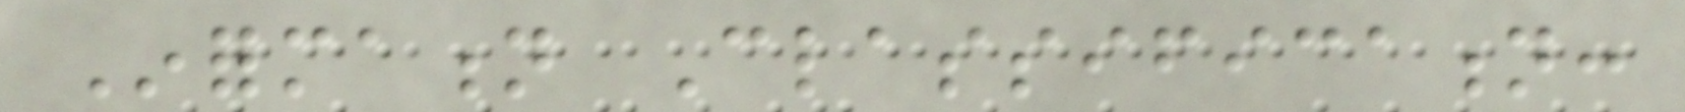Information Classification:
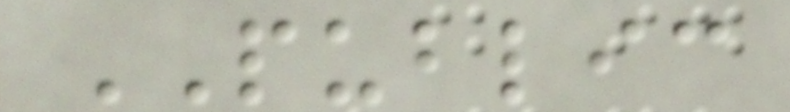PUBLIC
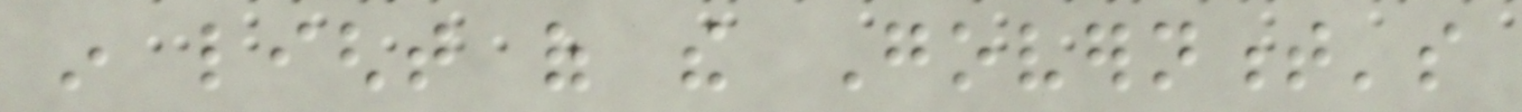in light of the Government's
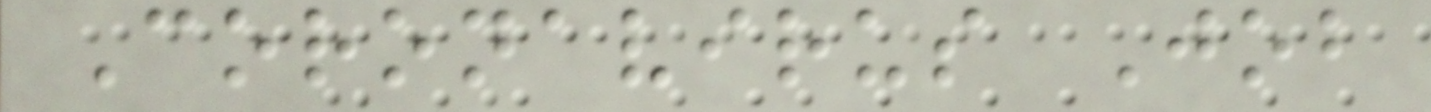Coronavirus Job
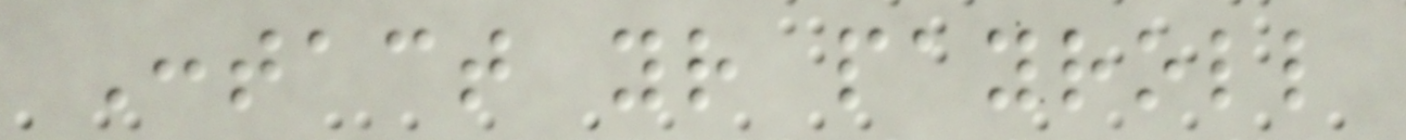Contact your payroll
